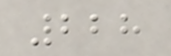228
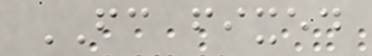FC fixed
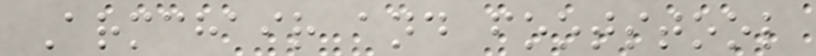Armchair and footstool
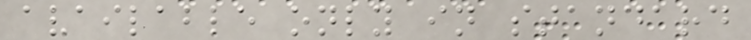available only in standard
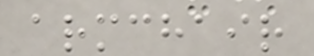armchair
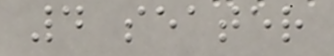4 seater
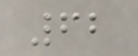62
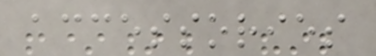accessories
